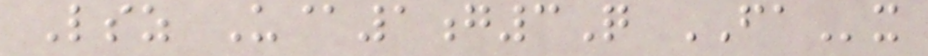Lsz U@1g3Q FAx
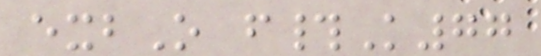exbO f#K77
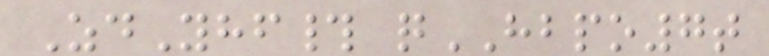ZdYhf# qHBPO7t
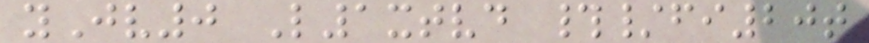yJv0 L1xtvd #/fi20t
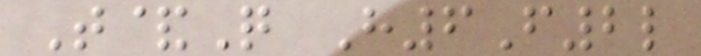T&Q H6F2l
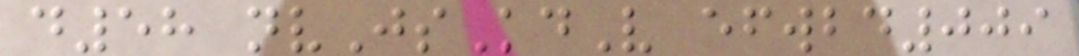d58 nvJsKdV efwbd009
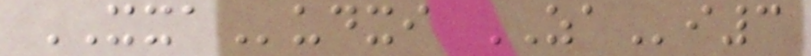XXAudxi ZAi3
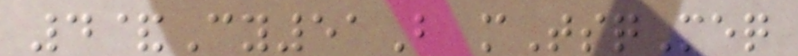4&Cy51B mTsqMeq
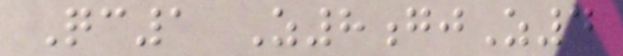Qc1 Z8gjZ4
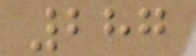287
